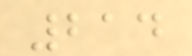214
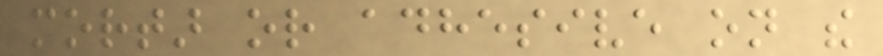mortar or adhesive on the
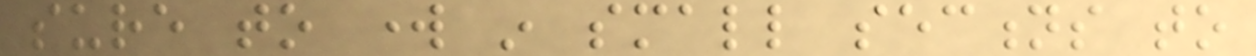sure to work in small sections to
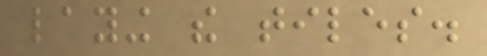laying the tiles.
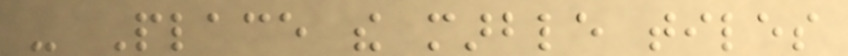- Place the marble tiles
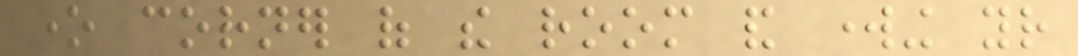one corner of the room and working your
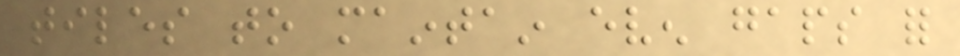tiles to maintain even gaps for
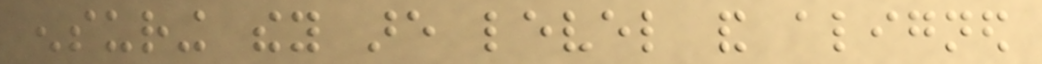ensuring they are level and aligned
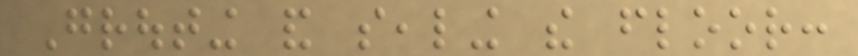Grouting and sealing the floor:
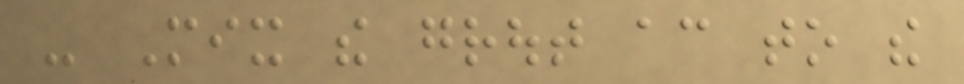- Mix the grout according to the
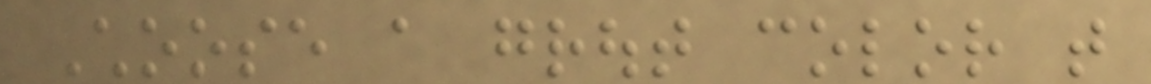Choose a grout color that
